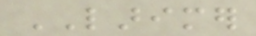LARIMER
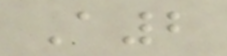A2
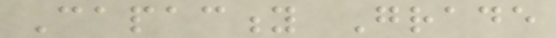Capacity Grade
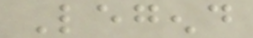Legend
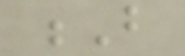B
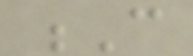C
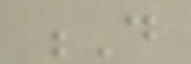D
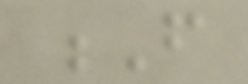F
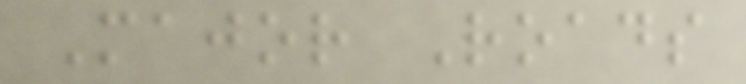Major Roads
